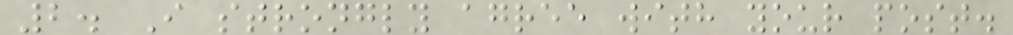2. I strongly agree with your post.
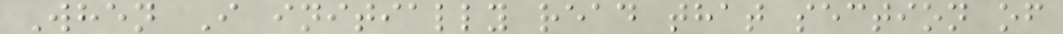When I initially read that section of
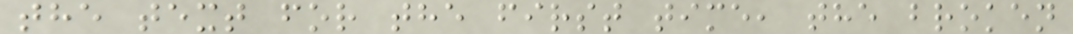the text for the first time, the broken
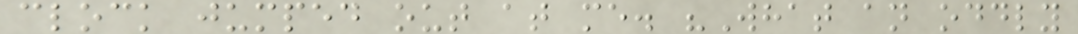clock jumped out at me. "What an oddly
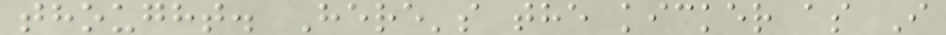thought. Here's the kicker as I
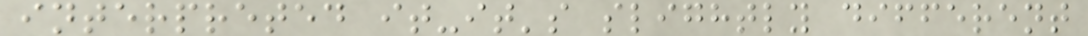interpreted it-it's slightly different
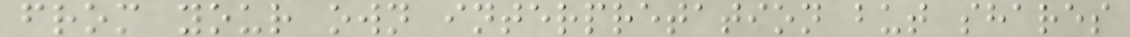from your own interpretation but shares
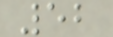52
